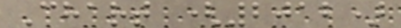Chart (2012)
